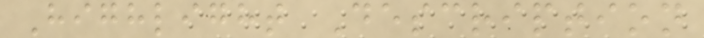Highlight Description
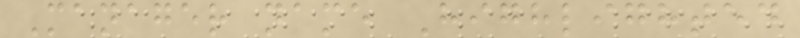Manager name Highlighted
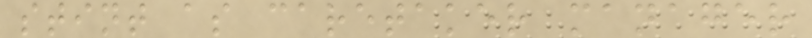stint as caretaker manager
